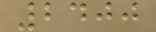2400
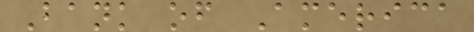Bank of America
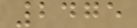2475
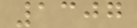1307
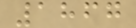1867
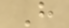H
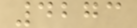4273
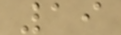19
